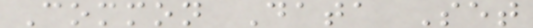Common Data Set
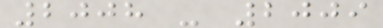2008 - 2009
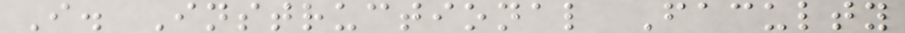I. Instructional Faculty
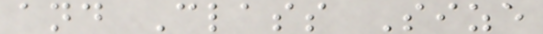and Class Size
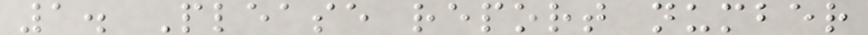1. Please report number
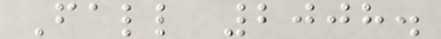Fall 2008.
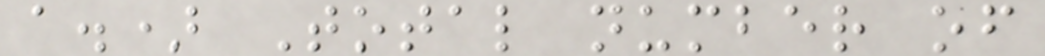a.) Total number of
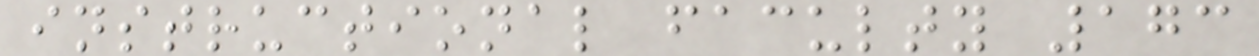instructional faculty 173
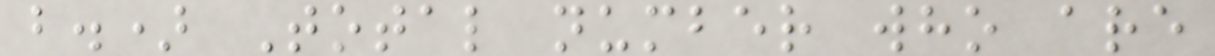b.) Total number who are
